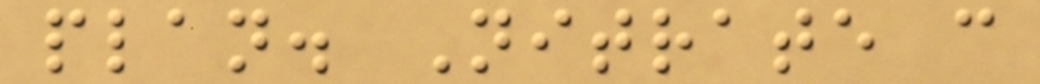plan. Nitrate can
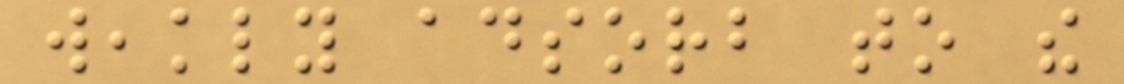weakly adsorb to the
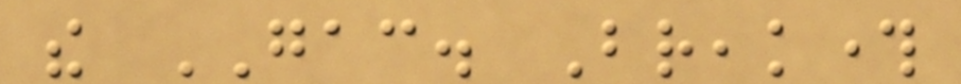the GAC. Breakthrough
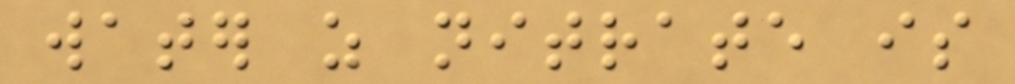water as nitrate is
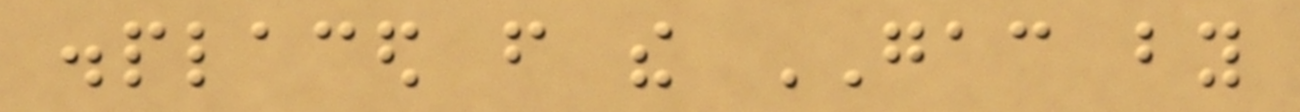displaced from the GAC by
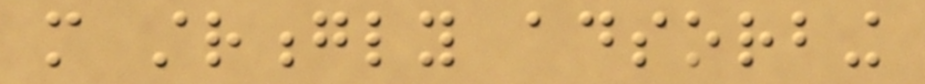more strongly adsorbing
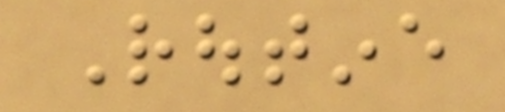Routine
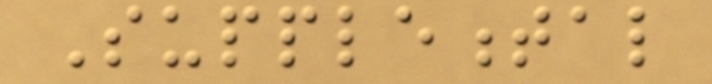Supplemental
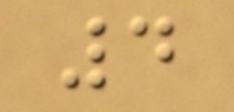4
